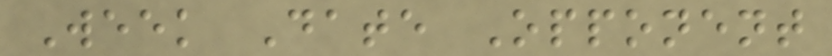Week Date Opponent
